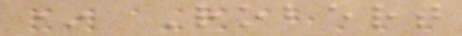* Robert
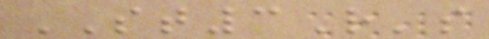ST3R's
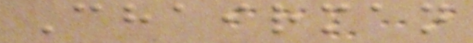Chairman
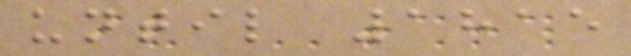until 1815
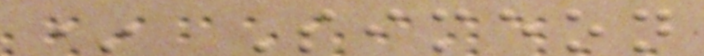* Simeon
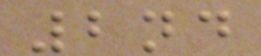2nd
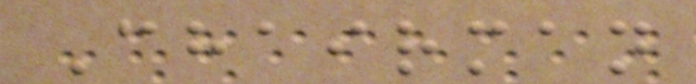Chairman
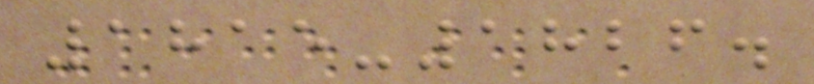1815-1826.
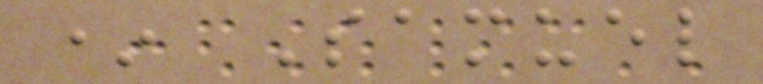* Samuel
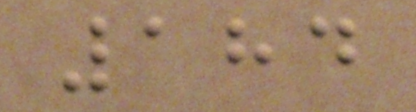184
